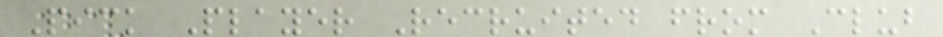Pick Player Recruited from Club
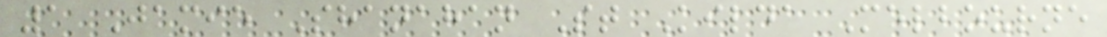1 Jamie Shanahan St Kilda Melbourne
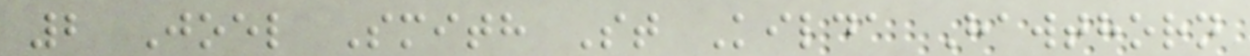2 Joel Smith St Kilda Hawthorn
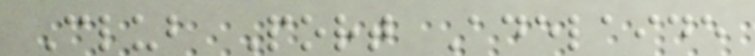Club Port Adelaide
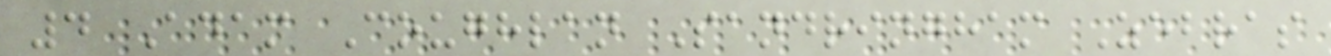4 Adam Coughlan Sandringham Zebras
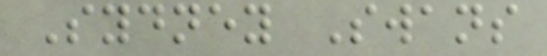Sydney Swans
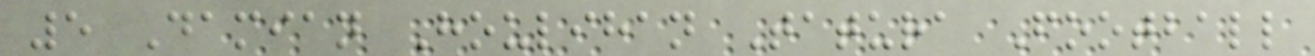5 Damian Houlihan Tatura Football
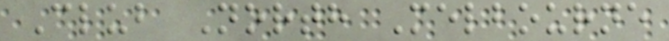Club North Melbourne
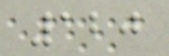120
